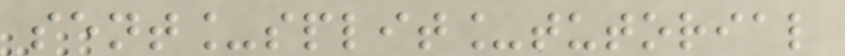sent_split_tutorial
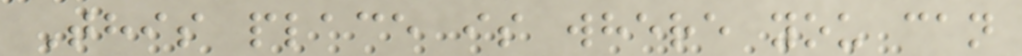This place is where you can
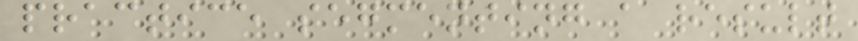practice segmenting a result
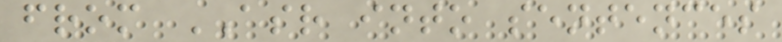from ASR into sentences
